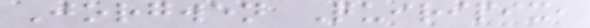Jorgwen Quiripix,
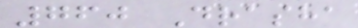760 Drasha
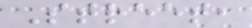Street,
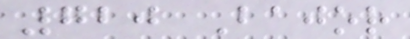720 Bajor
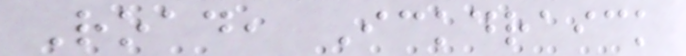Road, Ickdraick
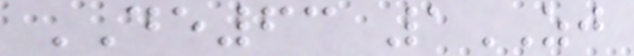DE63 1ZJ
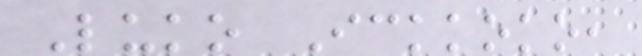Luko Ickkoko,
